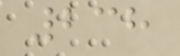238
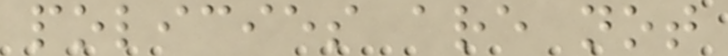policies are not
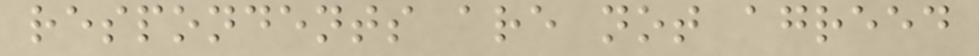respondents are not agreed
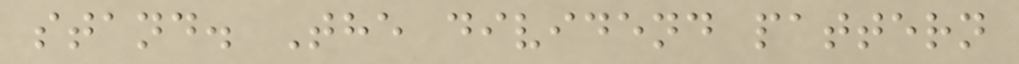stand. The dividend pattern
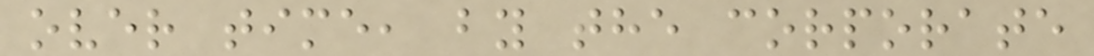over time, by the corporate
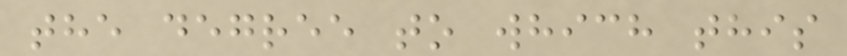the degree to which this
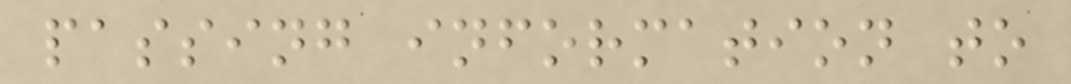passing information to
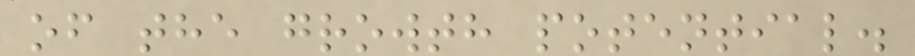of the growth potential.
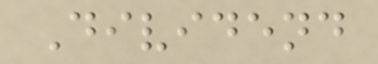Dividend
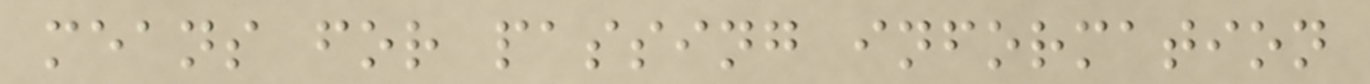means for passing information
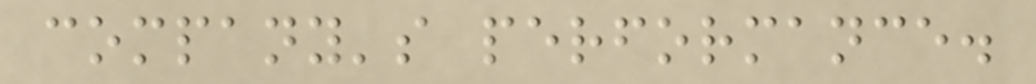company's performance.
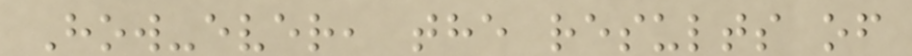How-ever, the results of
